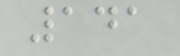141
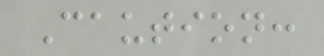Caution:
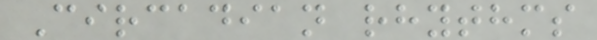Circadian rhythms
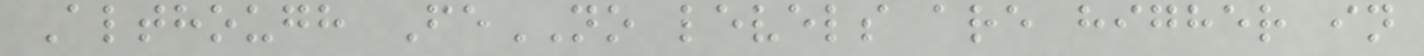Although FeNO levels are higher in
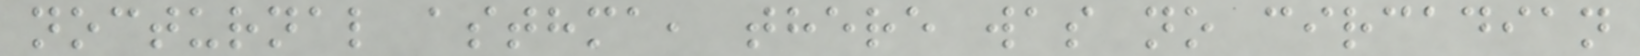nocturnal asthma, there was no circadian
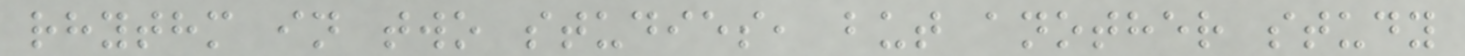rhythm in two studies, but another study
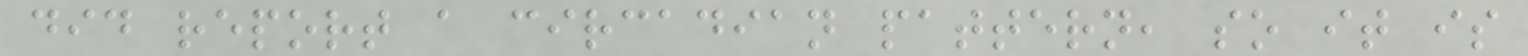did report a circadian pattern, so it is
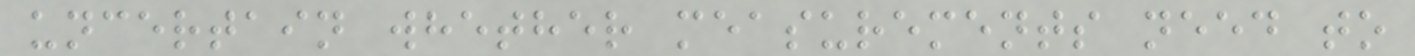uncertain whether measurements need to
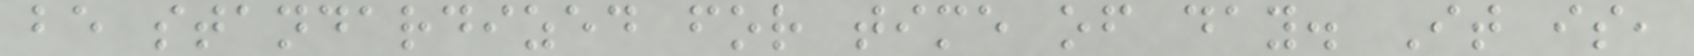be standardized for time of day. It is,
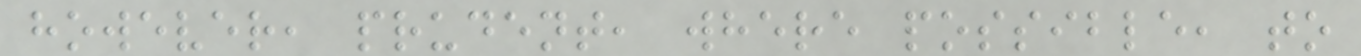however, prudent, where possible, to
